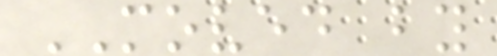MOVED by
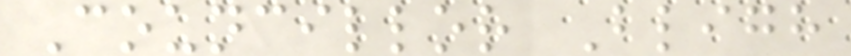Councillor Bligh
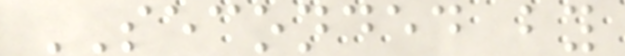SECONDED by
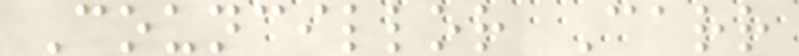Councillor Carr
